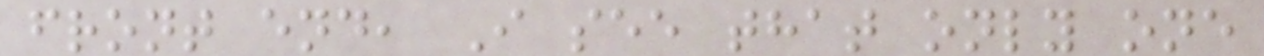front end, I see that only one
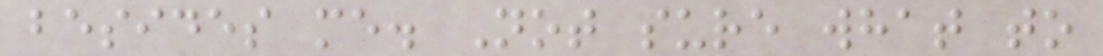besides me. Not sure what to
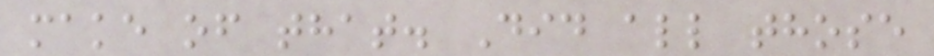make of that. Did all those
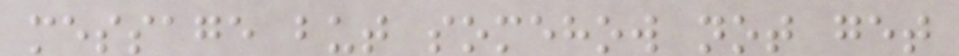message but somehow not get
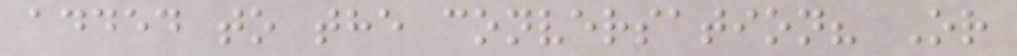added to the conversation? Or
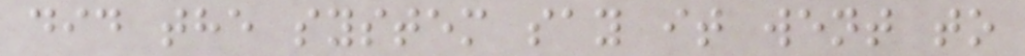did the system say it went to
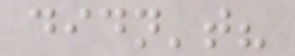didn't?
